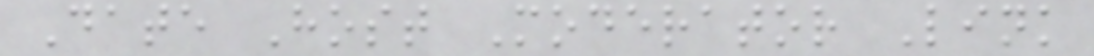Date Host Moderator Link
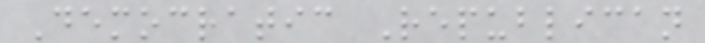Democratic Republican
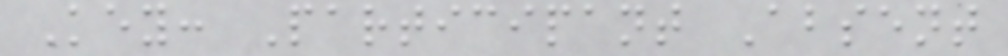Key: Participant Absent
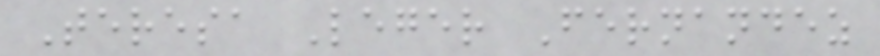Teresa Leger Fernandez
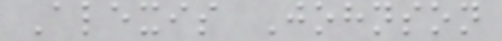Alexis Johnson
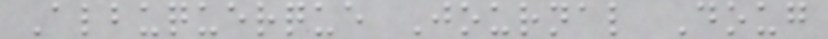Albuquerque Journal Doug
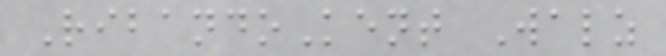RibandoKent Walz
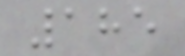185
